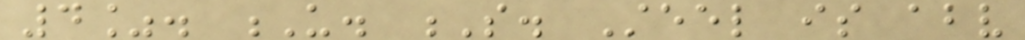4%. U. S. Steel is above
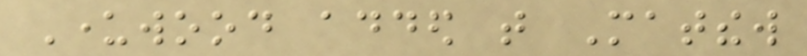Underwood added that Matthew
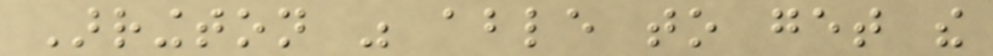Arrington was able to get the
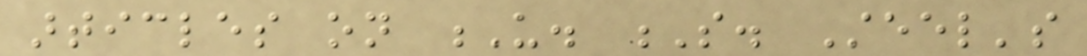articles on U. S. Steel's
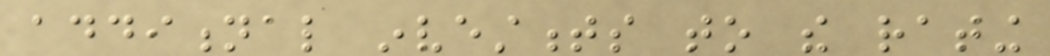additional investments to the rating
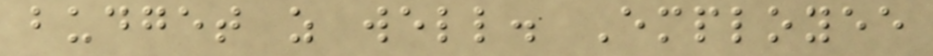budget as well. Employee
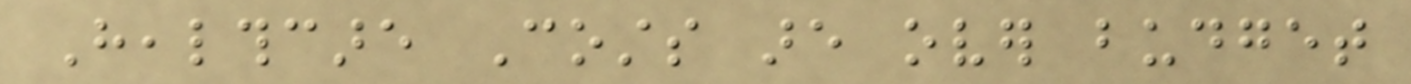Healthcare Costs are over budget
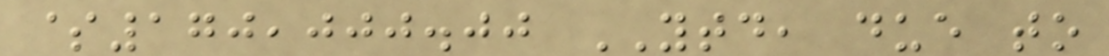$170,000.00 YTD, due to
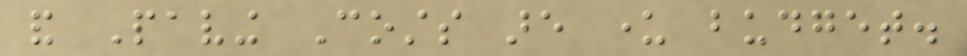and Paving Costs are under budget.
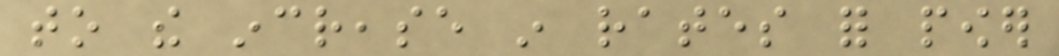to the increase in rates for power
